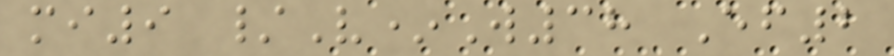mi9 /V*W38 Ef2
